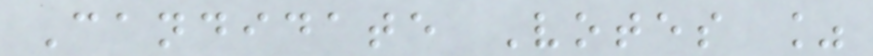Candidate Votes %
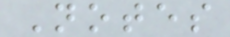Notes
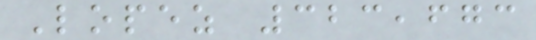Lopez 323,673
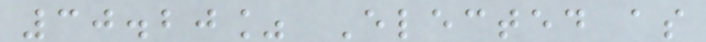30.20% Elected as
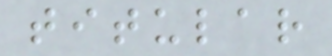titular
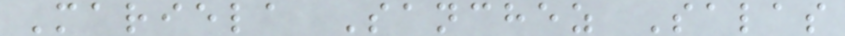Mariela Sanchez Salas
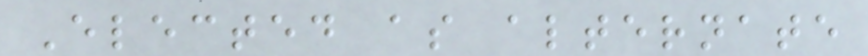Elected as alternate
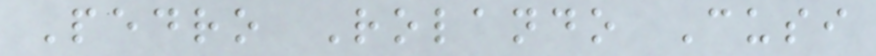Pedro Rolando Cusi
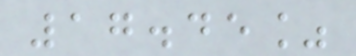17.45%
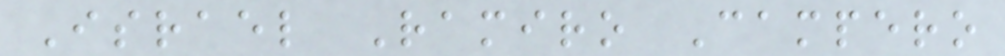Israel Ramiro Campero
